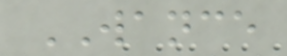WANCE
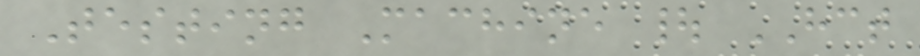Testing Machine | HCT
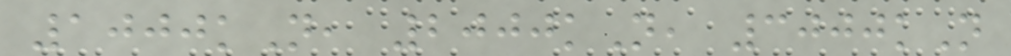1000kN, 2000kN, 3000kN
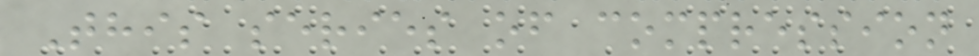This series of compression
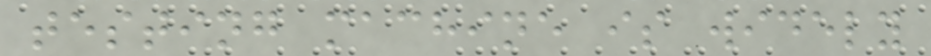testing machine is widely
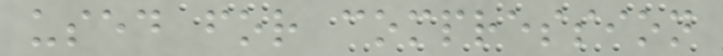used for compression
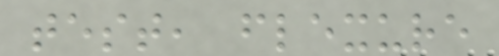test, flexure
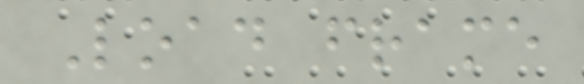Load frame
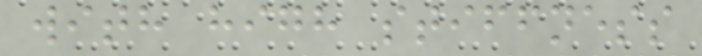with high stiffness
